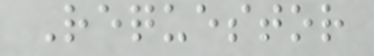Requestor
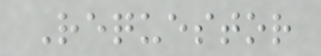Requestor
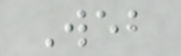Web
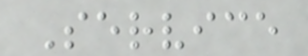Service
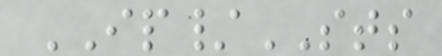IP/STS
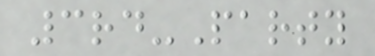3rd-Party
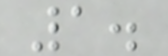1.
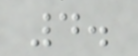4.
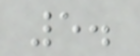5.
